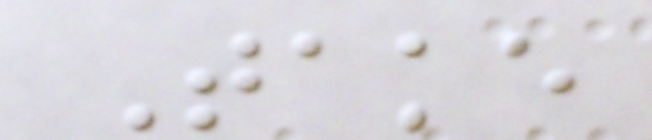Take
